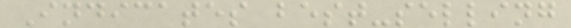Indicates best-selling
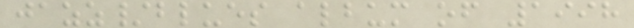jazz/blues album of 1998
